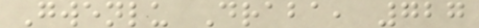Gwenlu Draba, 727
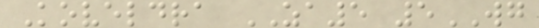Koveldra ZA5 5WG
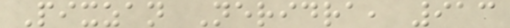Pixzan Neridra, 913
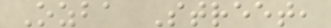Ozba Street,
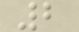2
